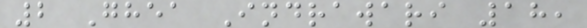2 Ghea Indrawari 18,
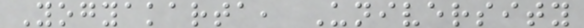Yogyakarta, University
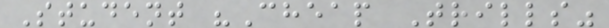Student "Cheap Trills"
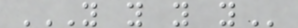Y Y Y Y
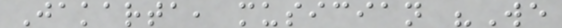Jakarta, musician "We
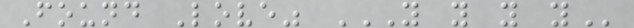Found Love" Y Y Y Y
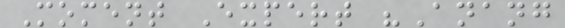Moment Expert "Anang
